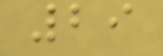29
